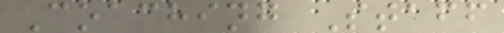Coaching Staff
